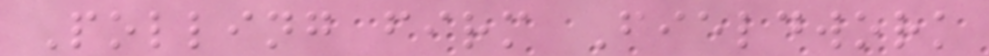Polling firm Fieldwork
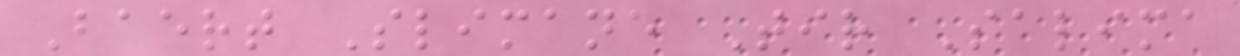Baert Slimane Tir Salima
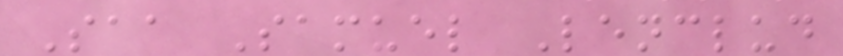Saa Samuel Lenclud
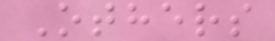Others
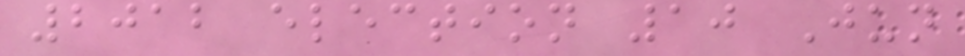2012 election 10 Jun
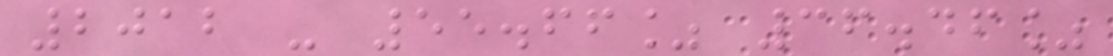2012 - 55.66% 36.46%
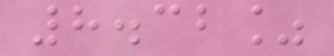8.32%
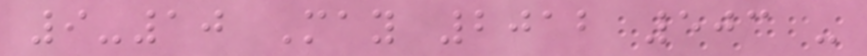9-10 May 2012 503 -
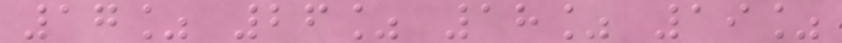17% 26% 18% 19%
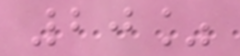20%
